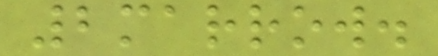2marrow.
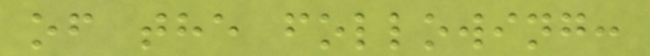of the following:
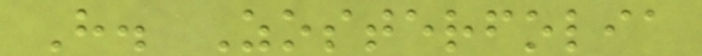H. Zosterfolia
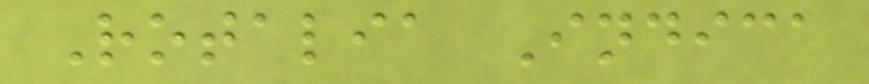Rotalia Indica
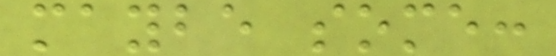maybe some:
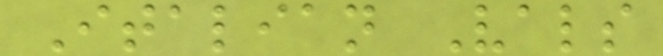Italian Vals
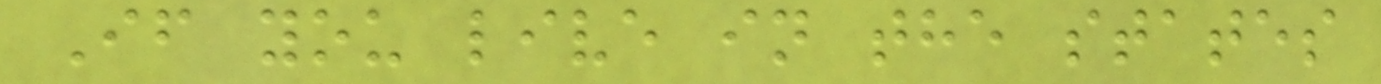If you live in the states
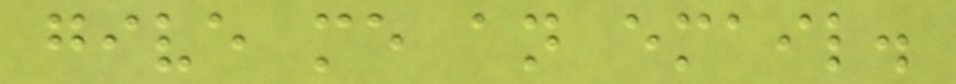give me an email.
